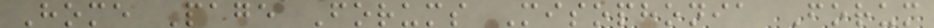Home Page Forums Misophonia Forum
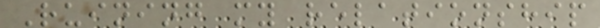Ruining my relationship
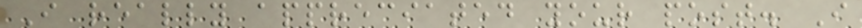I really appreciated your post. I
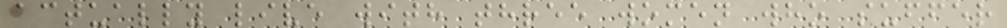actually live with three women who suffer
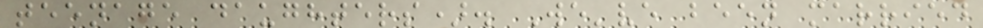teenage daughters). We've been married
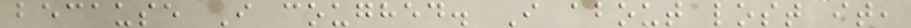because I coughed. I about lost it,
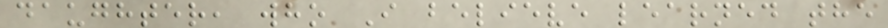daughter, who I believe learned the
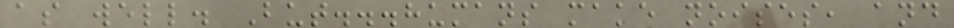as well. But...humans make noises, and
